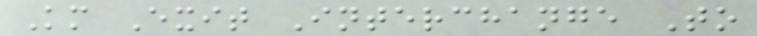Km Exit Interchange To
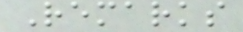Remarks
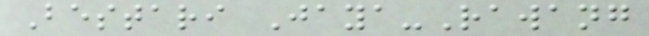Bestari Jaya-Rawang
